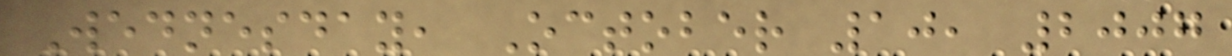Wednesday, October 10, 2007
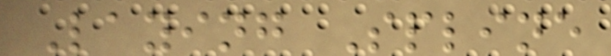Laying Spline
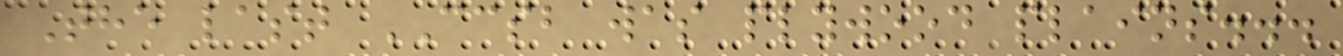The last CCSB was plywood plains...
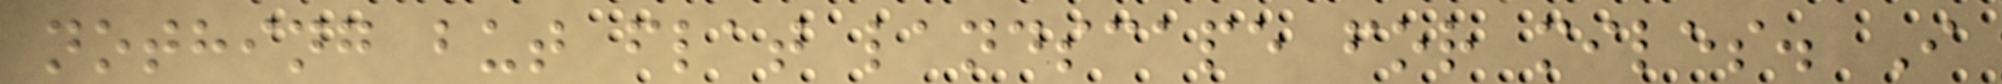nothing but flat landscape for miles. I
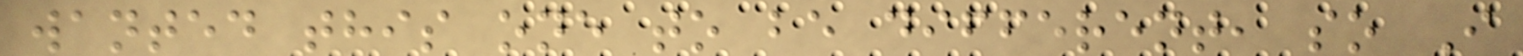wanted this one to be different, so I
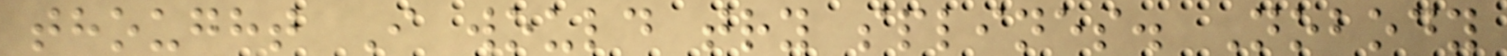thought I would try splines. Nobody
